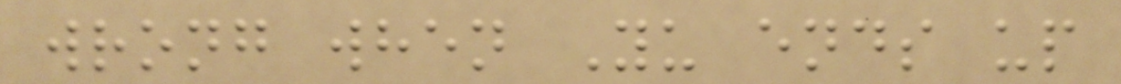wrong when Yu ends up
